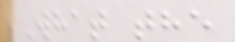What the
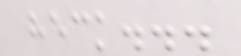heck...
